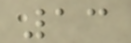13
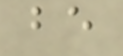be
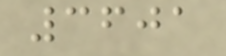3601
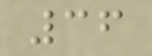36
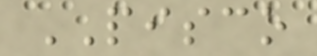PISCO
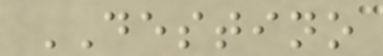DESTINO
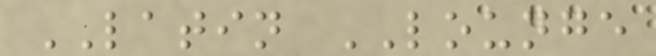LATIN LOUNGE
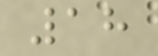18
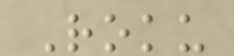Roku
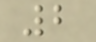2
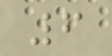6
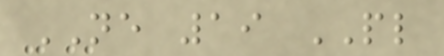NE 19 PL
